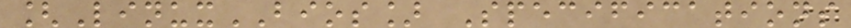[LinuxBIOS] Specifications
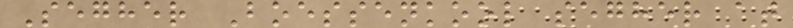Segher Boessenkool segher at
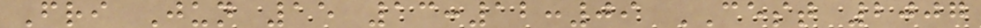Fri Jun 15 13:12:09 CEST 2007
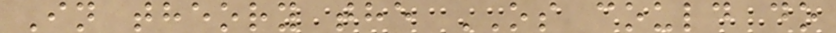In theory the OS could do
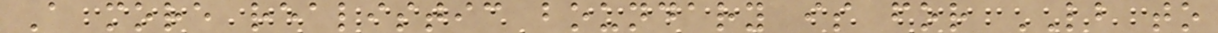A more realistic boundary is for LB to
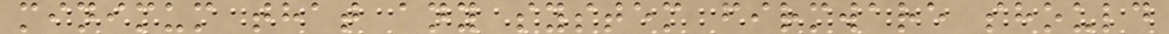minimum that any system firmware should
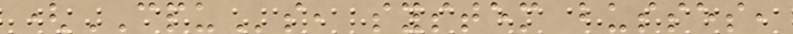(CPUs, system busses,
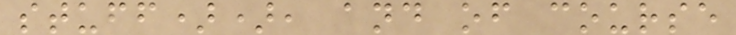stuff)), and of course
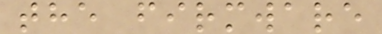the firmware
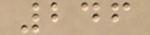246
